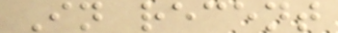In recent
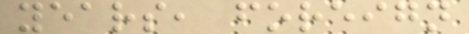years, foreign
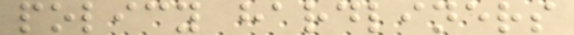policy hardliners
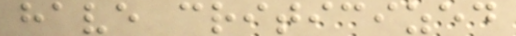have criticized
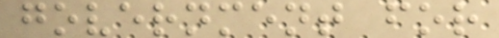government for
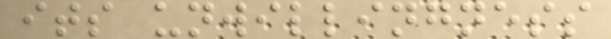its unwillingness
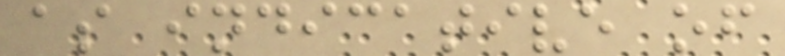as indicative of
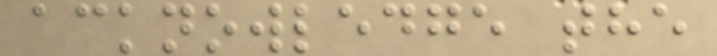acknowledge the
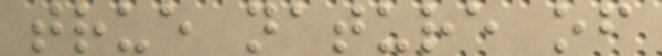true nature of
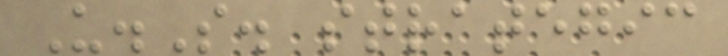U.S. strategic
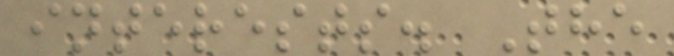interests. The
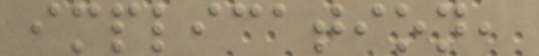implication,
